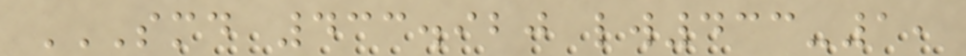SMD 433.920 LW433-1,
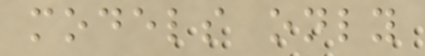models only
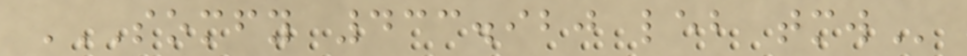SOMFY 433.920 LEB TMW
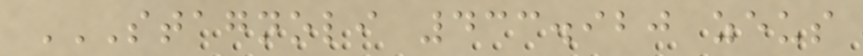STAGNOLI 433.920 ZEUS
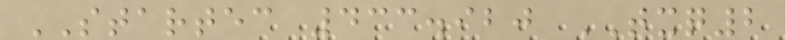STARTEC 433.920 TXQ2
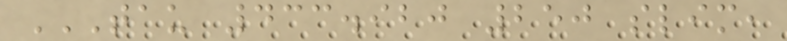TAU 433.920 250 SLIM,
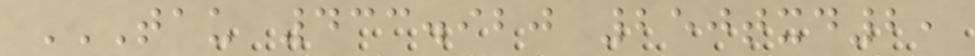TAU 433.920 250TXD2,
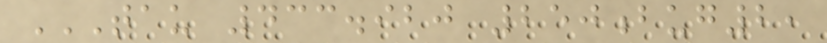TAU 433.920 250BUG2,
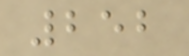252
